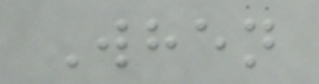When
